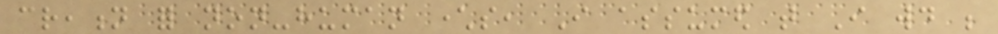creation for non-human characters, I assumed that I would be
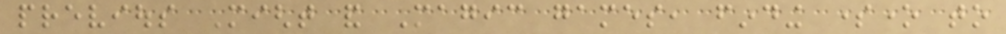previous Might and Magic games, finding someone to
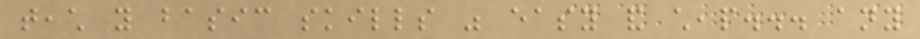teach you basic skills was easy and cheap... any
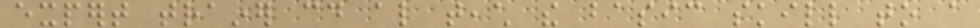expert trainer could also teach the basic skill to a
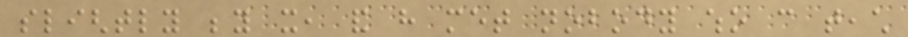slightly beyond it, and have met nobody who can teach
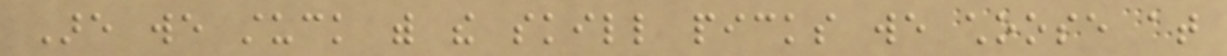Are we stuck with the skill picks we choose at
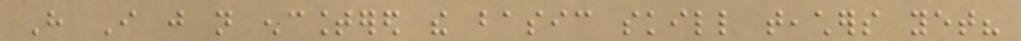Have I just not encountered the basic skill teachers yet?
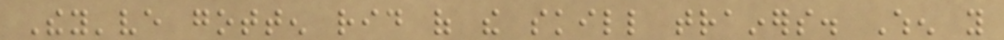They've gotten rid of the skill trainers. When you
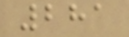281
